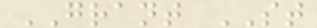GRANT ST
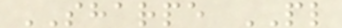SHARPE PL
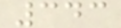343
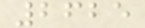2625
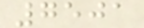7501
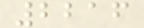2216
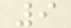9
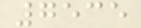7535
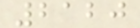2120
